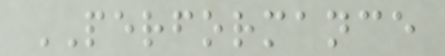PERFORMANCE
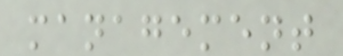management
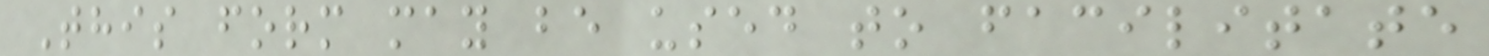This form may be used to facilitate
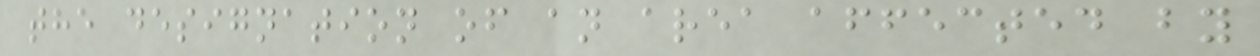the designation of an area affected by
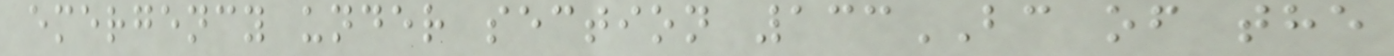emergency under section 133BC of the
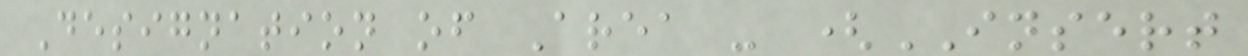Designation of Area - (INSERT
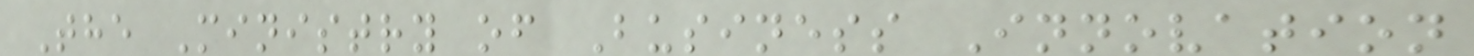The Ministry of Business Innovation
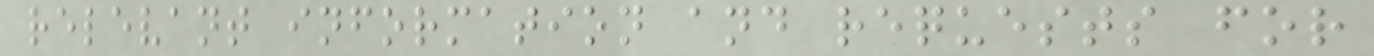relevant information and requests for
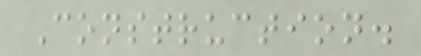Construction.
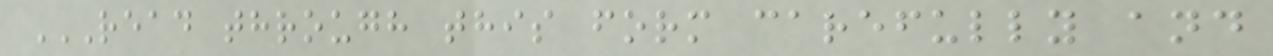READ THROUGH THIS FORM CAREFULLY AND
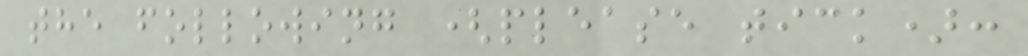the following (please tick):
